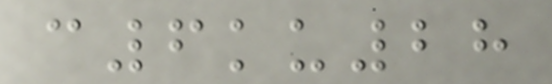c6ku28
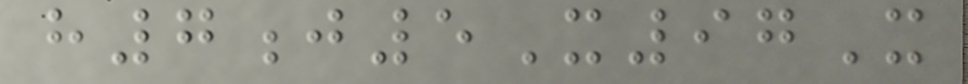h7j5X97X
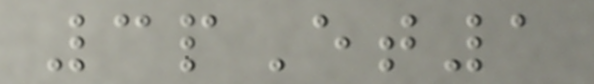3pEt1
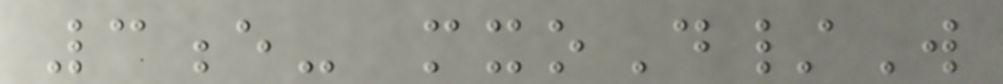3e- mxoD/W
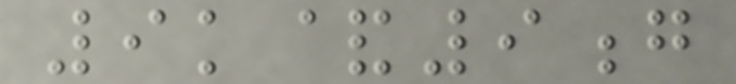9k&9g
